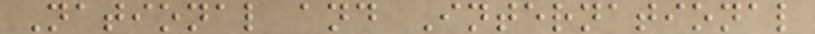National and International
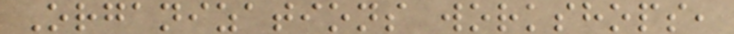Organizations workshops,
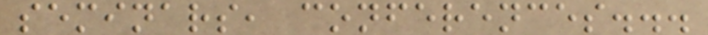seminars, conferences...
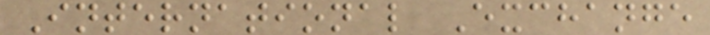International Exchange
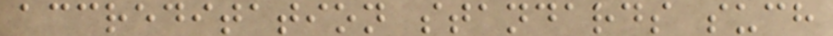accreditation standards such
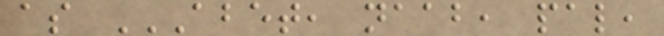as ABET, NAAB, PAL,
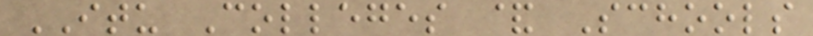ITU Colleges & Schools
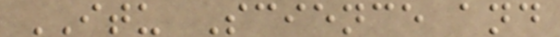ITU Science and
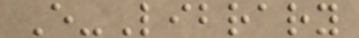E-Library
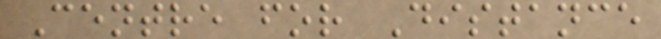Centre for Distance
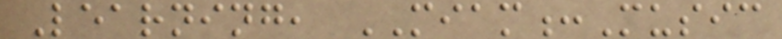Learning, MIAM:Music
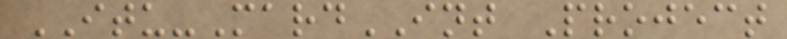ITU-MardINT Project
